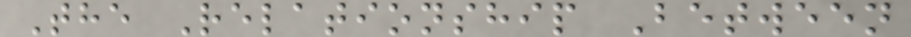The Relationship Between
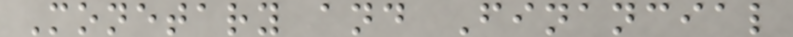Monetary and Financial
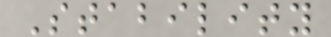Stability
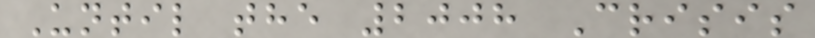Until the 2008 Crisis
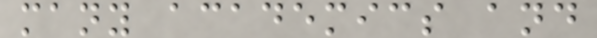many academics and
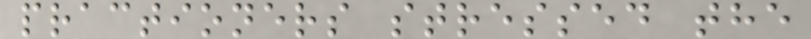practioners stressed the
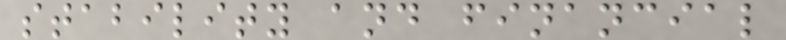stability and financial
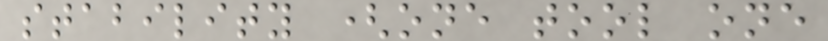stability (one tool one
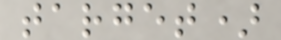target)
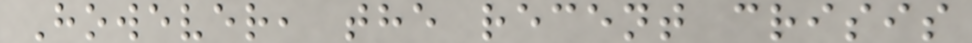However, the recent crisis
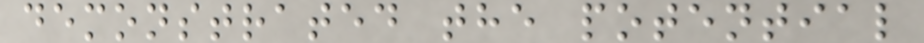demonstrated the potential
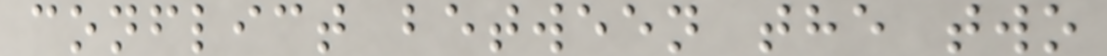conflict between the two
